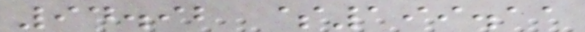94.92 $199.11
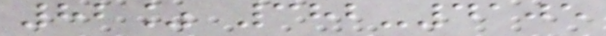82% 382-4105
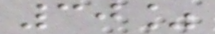30%
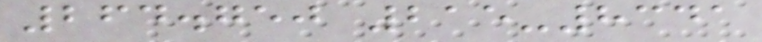264.750 215-8341
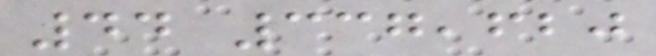44 337,620
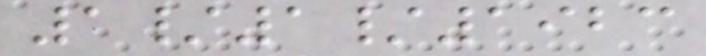1/1/1923
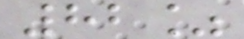82%
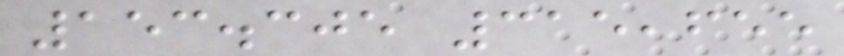153.305 315,655
